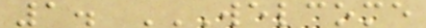1. WELCOME
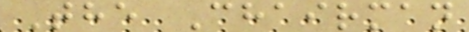The Chairman
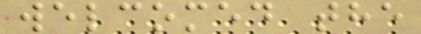welcomed the
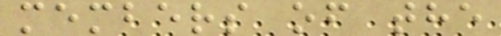members of the
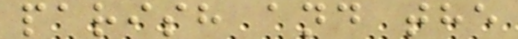parish and the
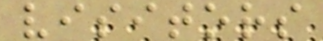visitors
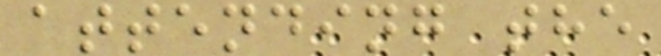attending the
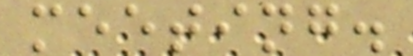meeting.
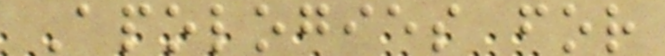Apologies for
